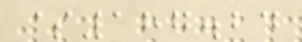$187.24
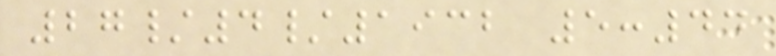27/4/1932 5:44
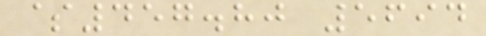$457.80 5694
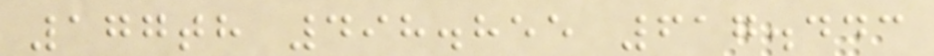177th 498.855 617.443
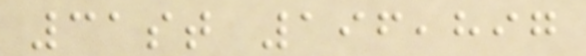31st 196,897
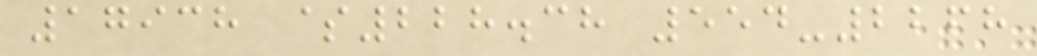17938 $228.38 554-2268
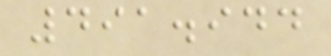491.944
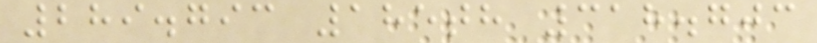289.793 185th 318.703
